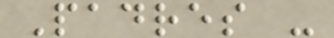Padres -
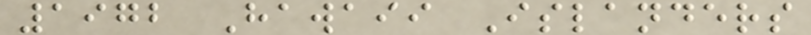1972 Hawaii Islanders
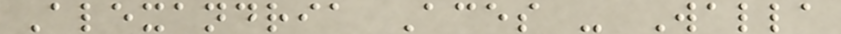Alexandria Aces - Walla
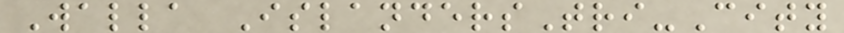Walla IslandersTri-City
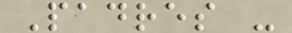Padres -
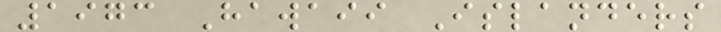1973 Hawaii Islanders
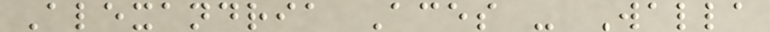Alexandria Aces - Walla
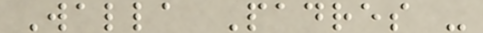Walla Padres -
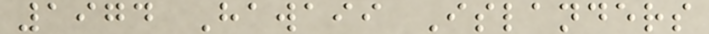1974 Hawaii Islanders
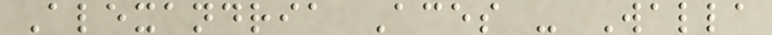Alexandria Aces - Walla
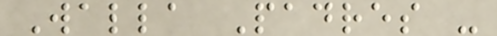Walla Padres -
